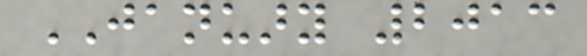JANUARY 2013
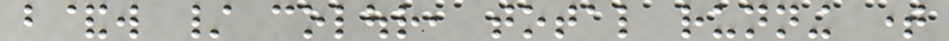b&w / colour, total running time
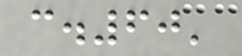c.60'
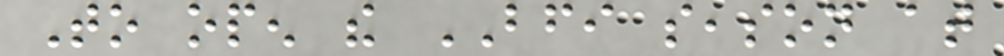To open the BFI season at
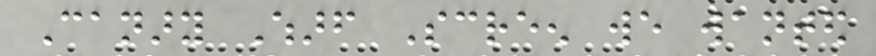Canary Wharf Screen we wanted
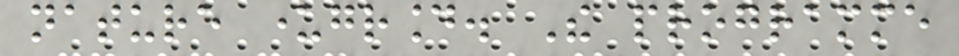nature underground. The programme
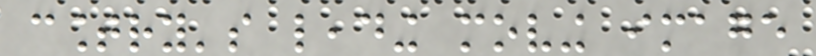country's leading moving image
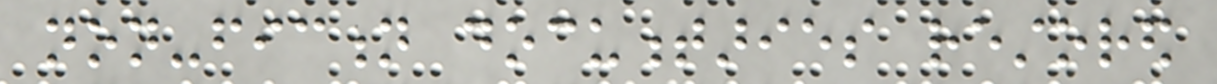non-fiction documentaries restored
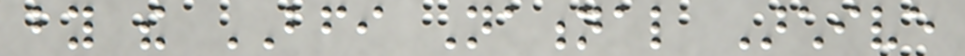by the BFI National Archive
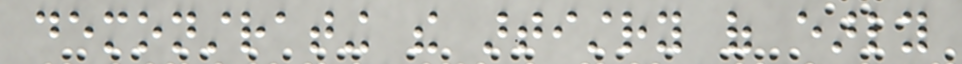demonstrating the artistry of early
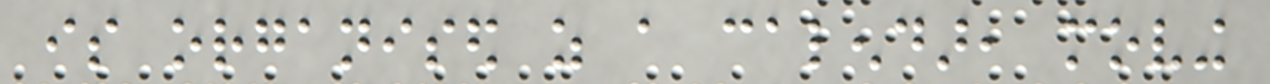is organised as a calendar, moving
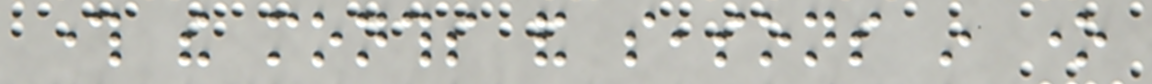through the months and seasons in one
